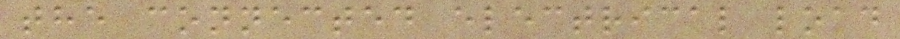the connected electrical load
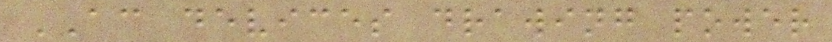AC devices drawing power
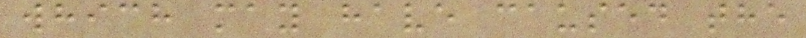which may have caused the
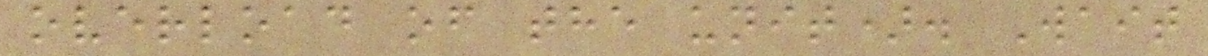overload of the unit). Wait
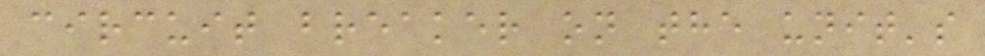circuit breaker on the unit's
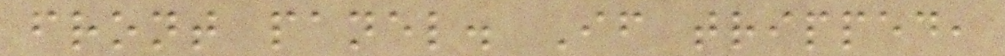front panel. If tripped,
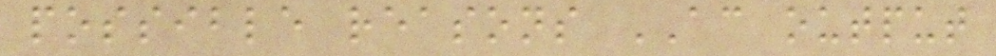possible reasons AC output
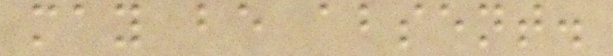may be absent.
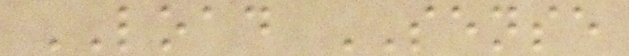LOAD SENSE
